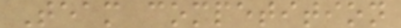Team competition
